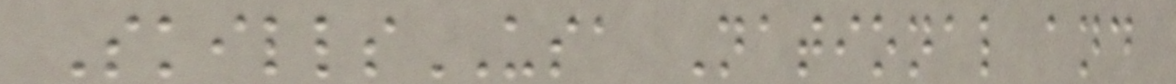SkillsUSA National and
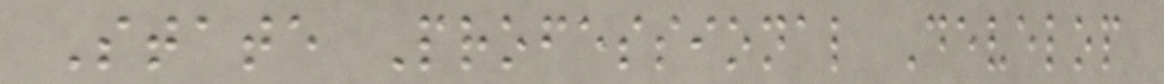State Professional Develop
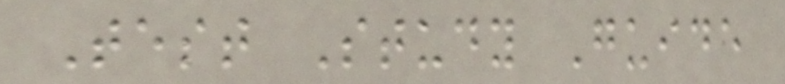Test Study Guide
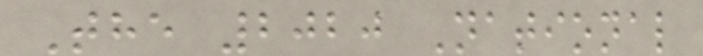The 2020 National
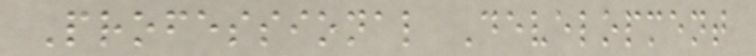Professional Development
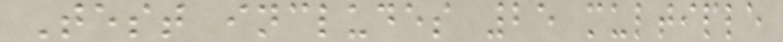Test includes 25 multiple
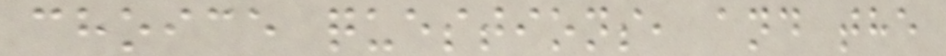choice questions, and the
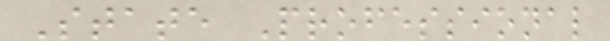State Professional
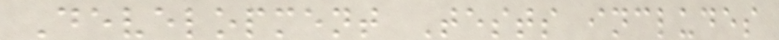Development Tests includes
